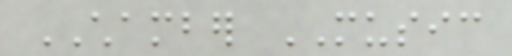CHAMBER MUSIC
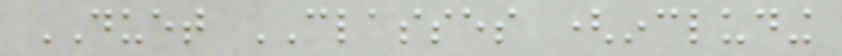DUET CLASSES (including
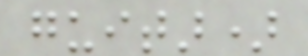guitar)
